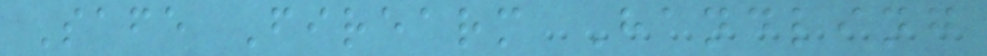Safe Firearm Handling
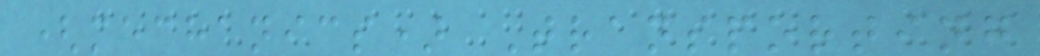(mechanics) Transporting
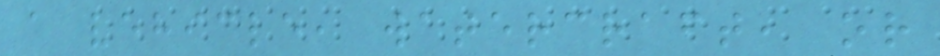a vehicle, watercraft, or
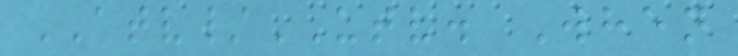ATV/UTV. When
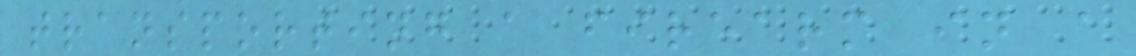transporting a firearm in a
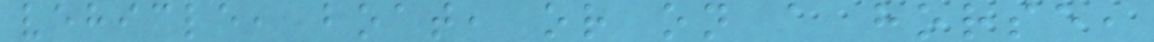vehicle, boat, or on a horse,
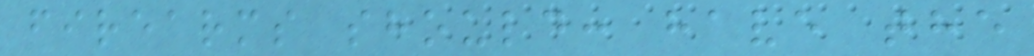firearms should: have the
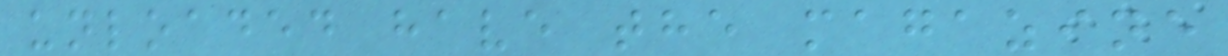unloaded have the magazine
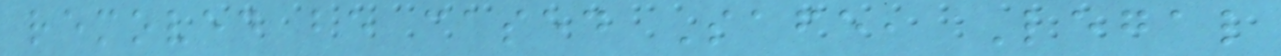removed be cased Safe, Legal
